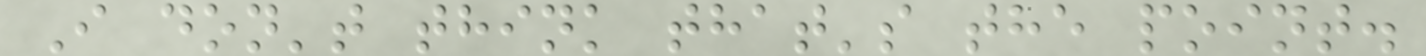I don't think that's the point.
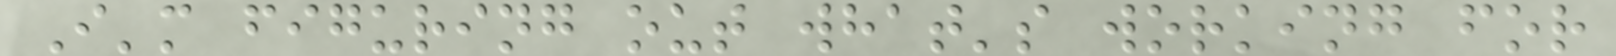I'm figuring out what's working for
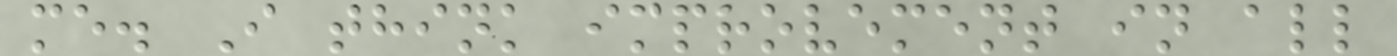me. I think improvement in all
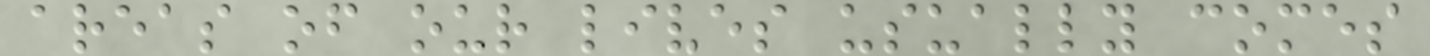areas of our lives usually comes
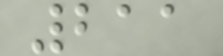211
